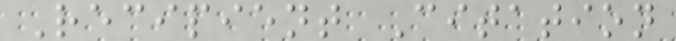Recipient Citation
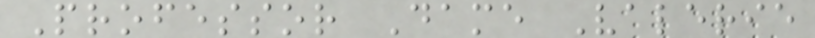Professor Dame Valerie
